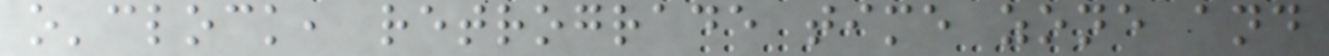o'clock, retrograde time zone and
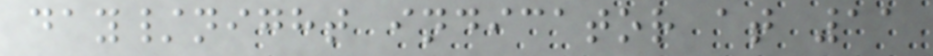day/night indicator at 11
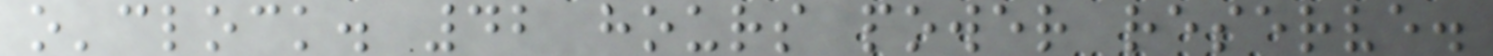o'clock. 42 hours power reserve.
